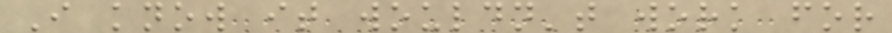I know it wouldn't work for
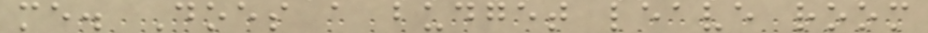me. Does a budget leave room
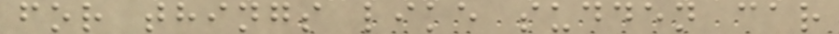for things like sudden car
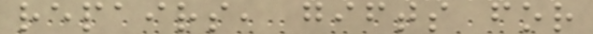repairs, gifts for
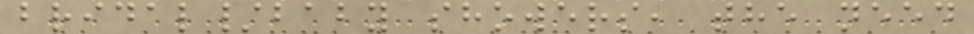bridal/baby showers, the need
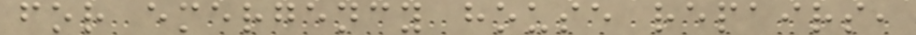for emergency house repairs,
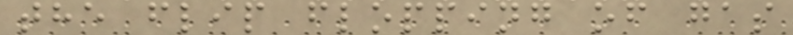the flip flopping of gas
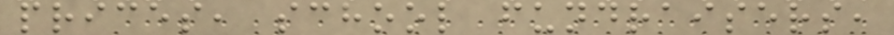prices, school fundraisers,
